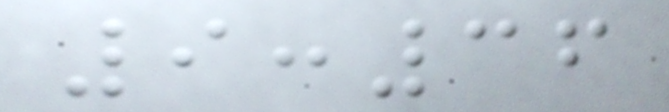9:36
